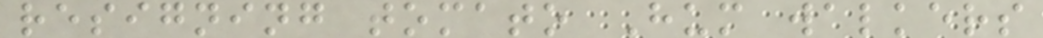resigning tomato Hum walkers
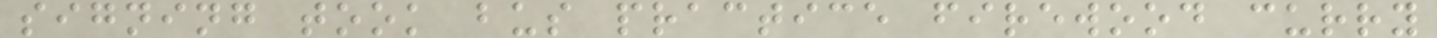signing took bus practice firewood curry
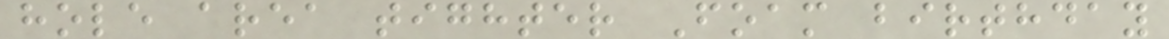hole area tighter Foam birthday
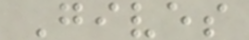Gives
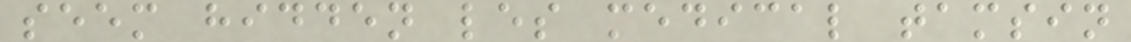seem hidden les medical tamsin
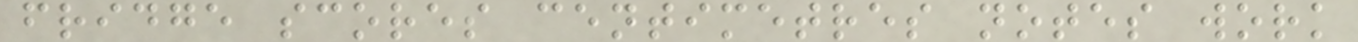fridge scores centimetres notes work
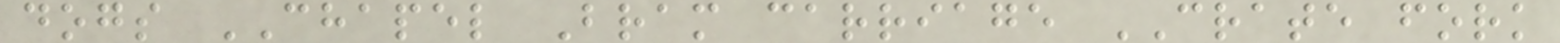dogs CHAPEL Bram carriage CRATE fork
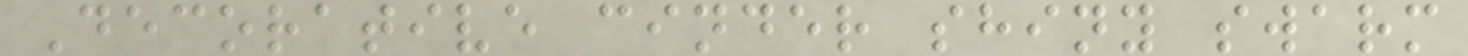Decorative cinder shiny swarm
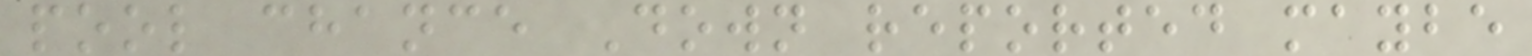pool chance Down reported maybe
